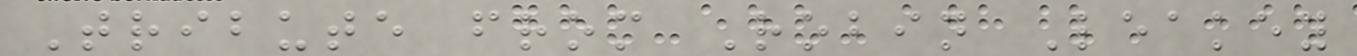Tribute from Robin Leakey
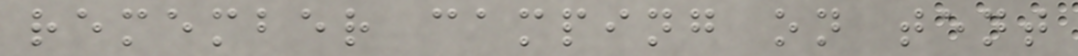remember camping on tent
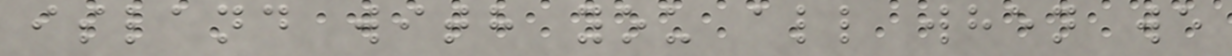island with you all when we
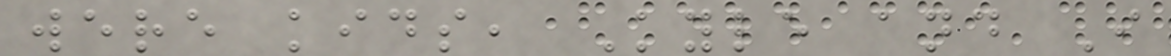were kids, Kyle and I
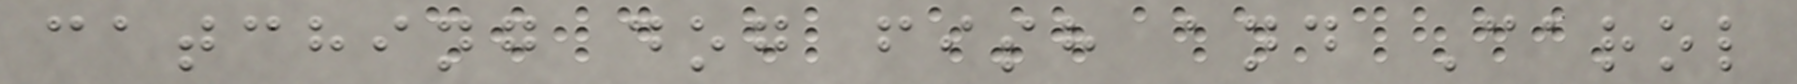catching dog fish and Carol
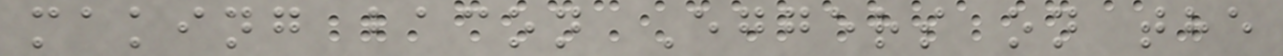making bacon Eggers on the
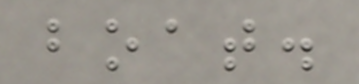boat.
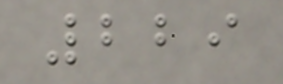229
